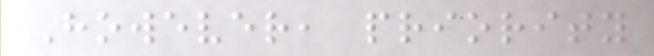However, priority
